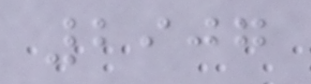2907
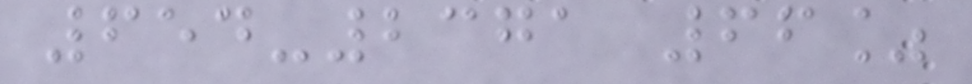654-2371 66%
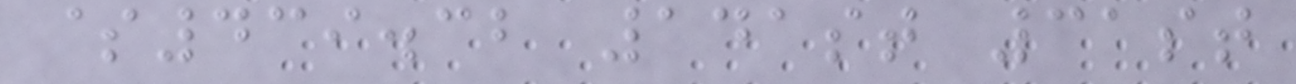$439.32 141st 31st
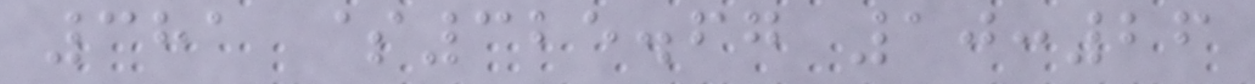381 $325.67 10:26
